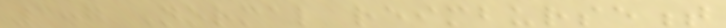3.7 Normal reimbursement
